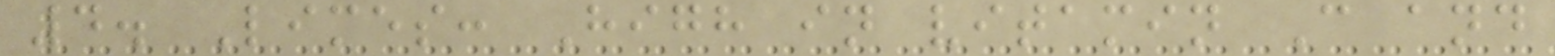4. Limes: High in vitamin C and
